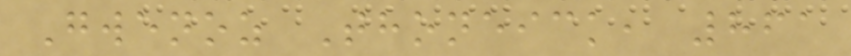Gwenoz Thoneick, 861
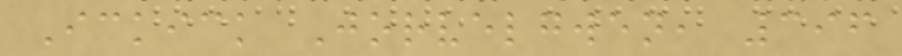Ickick Jorvelgwen, 396
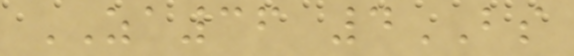ZA36 4BS
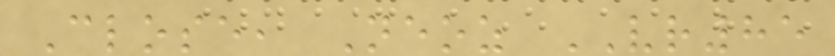Close, Neoz VR85
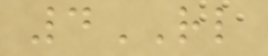4RL
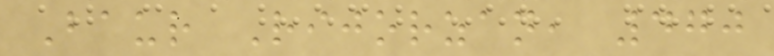Baur Rijorzan, 470
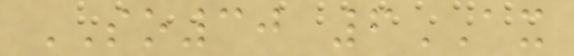SO30 6AX
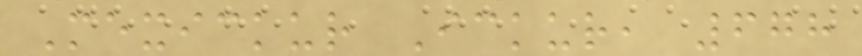Mexickur Ickur, 678
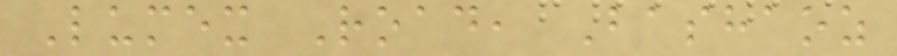Lumex Road, Bashaoz
